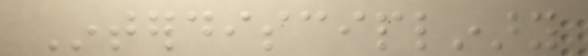Interdisciplinary
